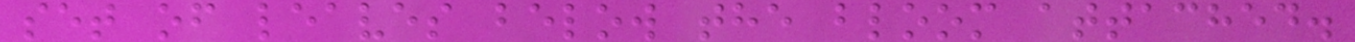set of leaves below the bloom attached.
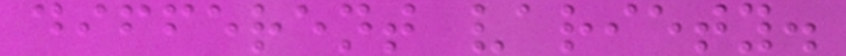different variety.
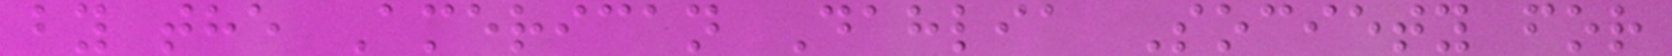by the American Dahlia Society for
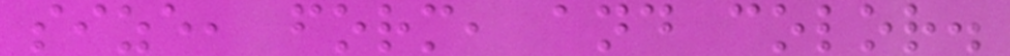size, form, and color.
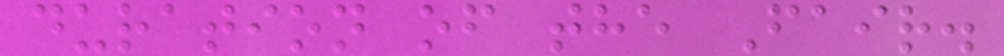duration of the Fair.
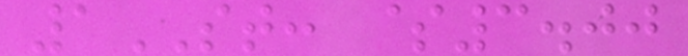1ST: $3.00
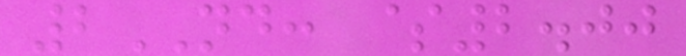2ND: $2.00
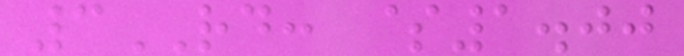3RD: $1.00
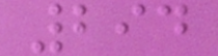294
